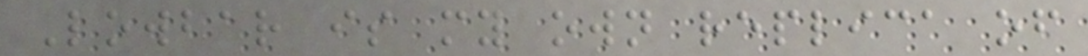Lowbar is my own replica of
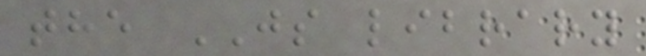the JS library
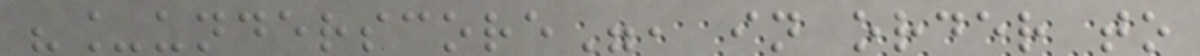"_underscore", in order to
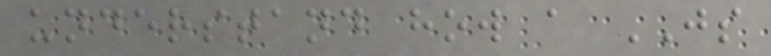understand how a JS
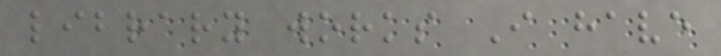library works I have
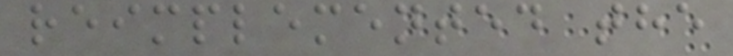reimplemented the
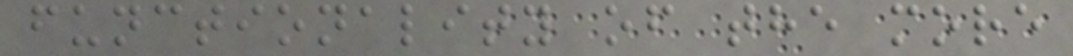functionality of the more
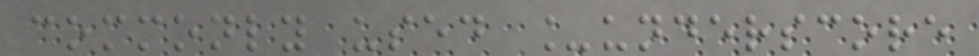commonly used _underscore
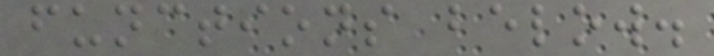functions below.
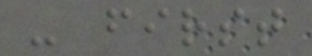- first
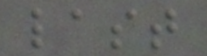last
